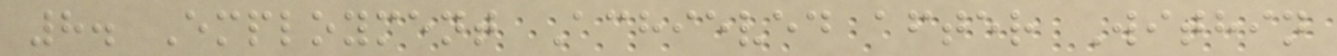8. Employment Achieved after Within
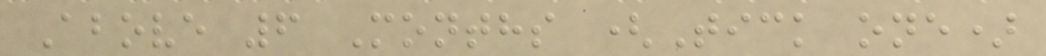Above 6 Months (Tick one)
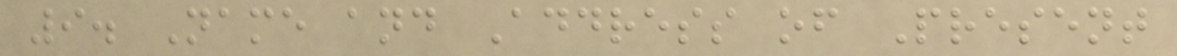9. Name and Address of Present
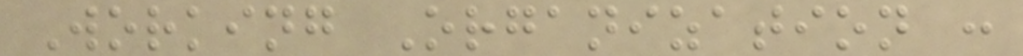Working Organization :
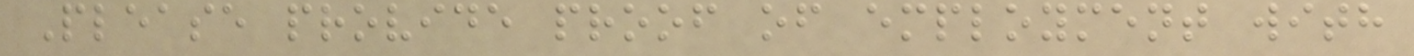Please provide proof of employment with
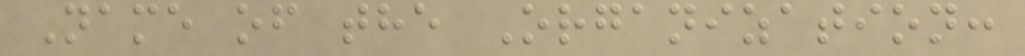Name of the Organization:
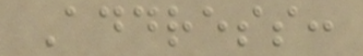Address:
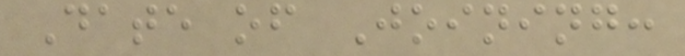Date of Joining:
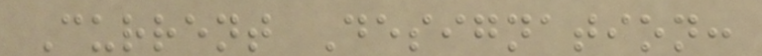Current Designation:
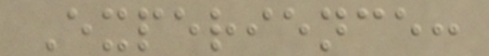Experience:
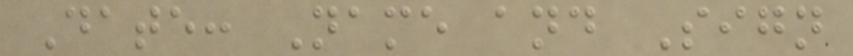Date: Name and Sign
